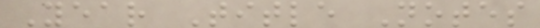Year Title Notes
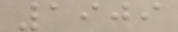1909
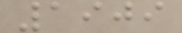1909
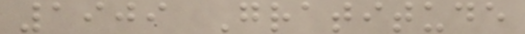1909 Gratitude
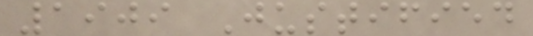1909 Justified
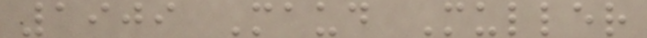1909 Maud Muller
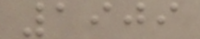1909
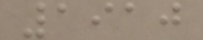1910
